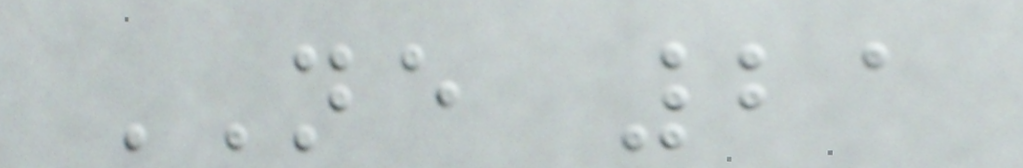NE 21
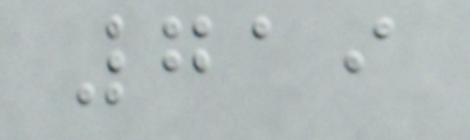719
